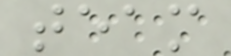team
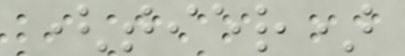(tier)
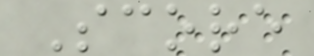Score
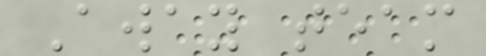Away team
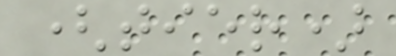(tier)
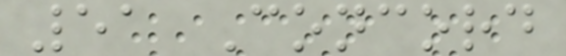51 Concord
